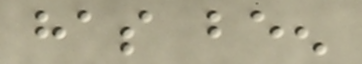has been
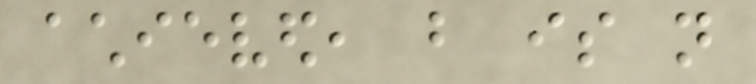achieved, but is not
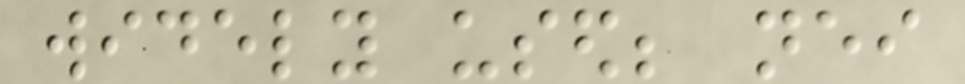widely used; neither
